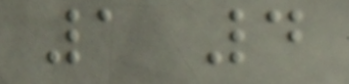1 4
